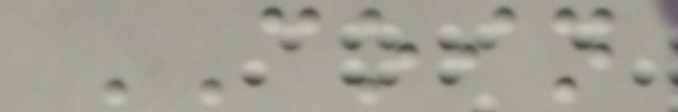COIN
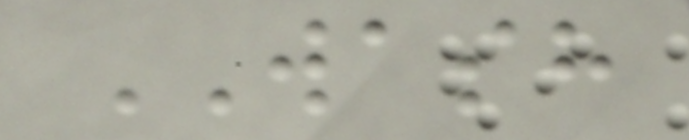WASH
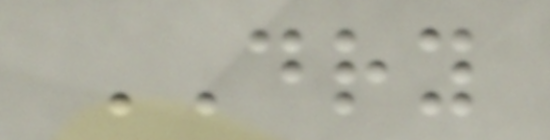DRY
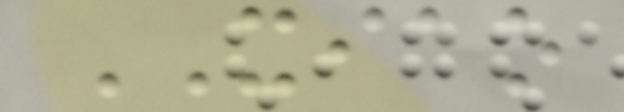XIAO
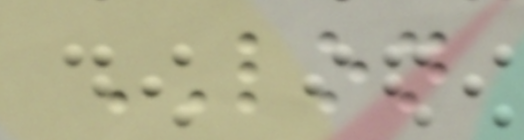LON
